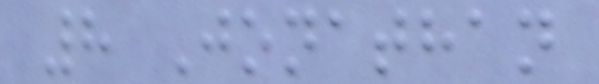8 Jonathan
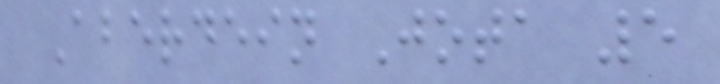Aberdein Jota 5
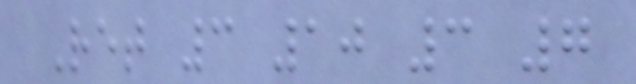Ret 3 10 3 7
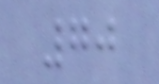70
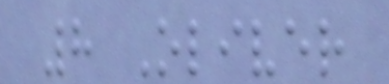8 Oliver
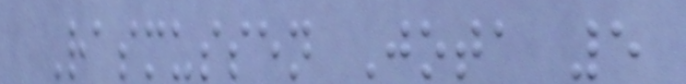Rasmussen Jota 5
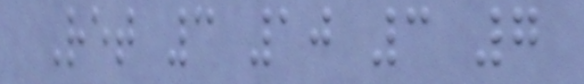Ret 3 10 3 7
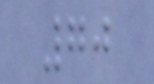70
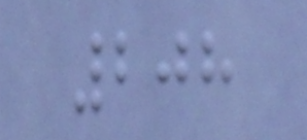208
